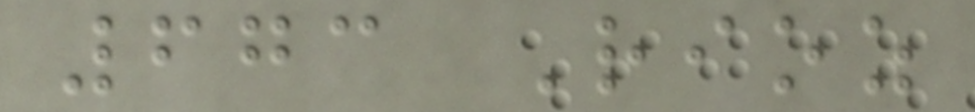673 Rioz
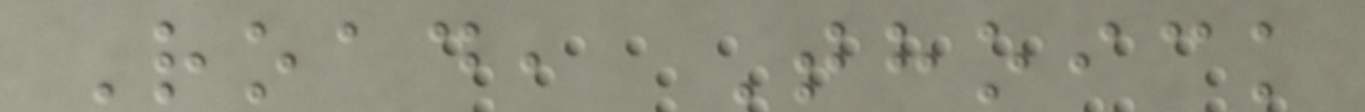Road, Thoick
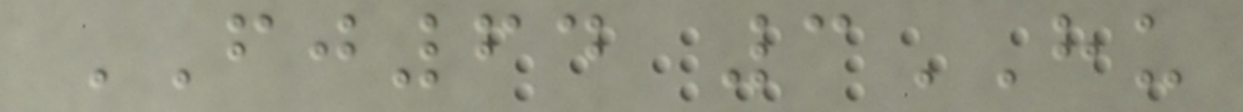FJ64 3HU
